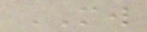MW
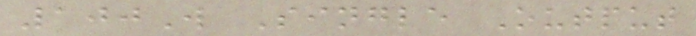100W Single Output
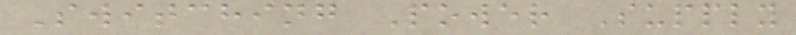Switching Power Supply
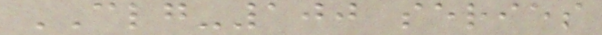CLG-100 series
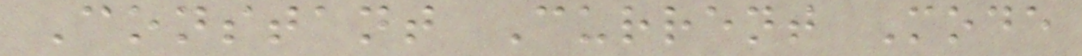Constant Current Mode
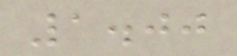1.00
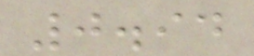0.94
